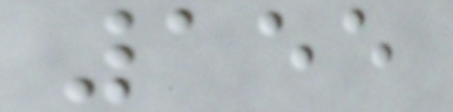155
